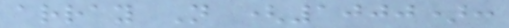array N (1000):
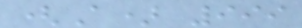(A) 999
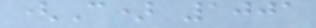(C) 1001
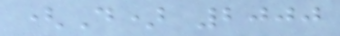(D) 2000
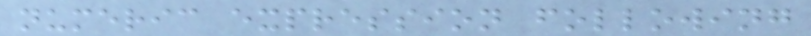numeric expression following
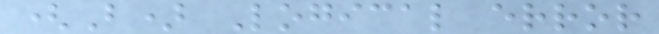(B) Logical error
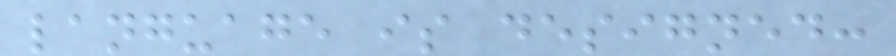language is designed:
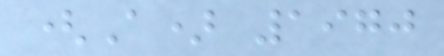(A) 1970
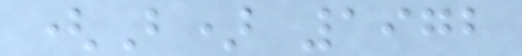(B) 1972
